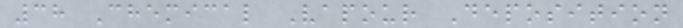38 Chemical Vapour Deposition
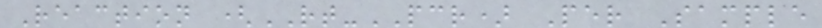Reaction (RT-PCR) Per Sample
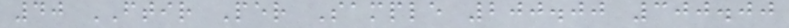40 FTIR Per Sample 200.00 300.00
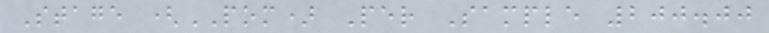Stage (POM) Per Sample 200.00
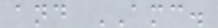and AMC.
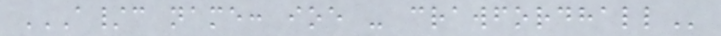A/C NAME: IOE - CRAWFORDHALL
